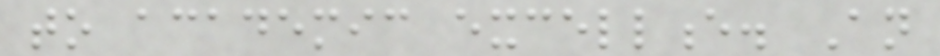to academic excellence. An
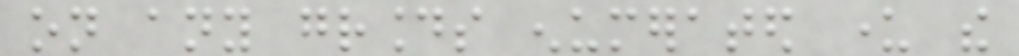on any grounds enumerated under the
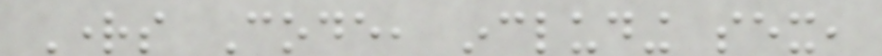Rights Code, including sex,
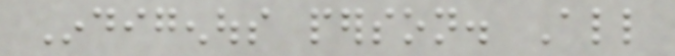Indigenous person. All
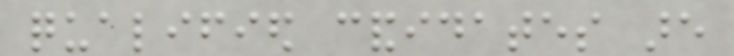qualified candidates are
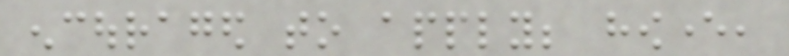encouraged to apply; however,
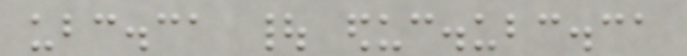ubc.ca | educ.ubc.ca
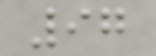97
